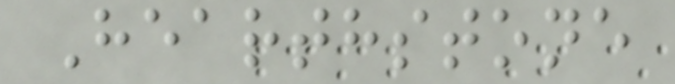Hearthstone
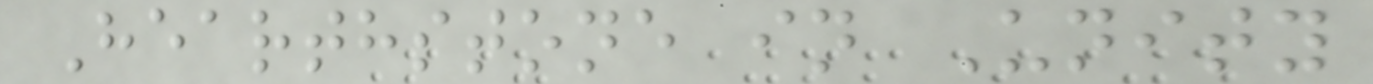Hearthstone in Unity
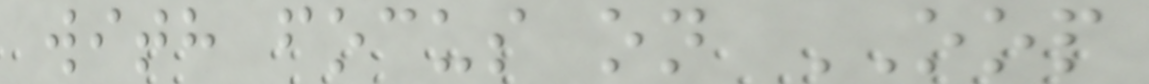with focus on OOP
